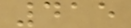415
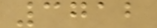3712
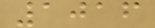1016
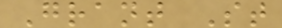Grant St
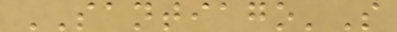SANTIAGO'S
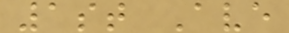1st Ave
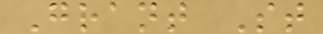Grant St
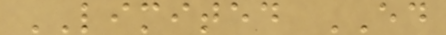LIMITED ED
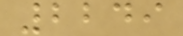2249
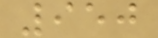950
